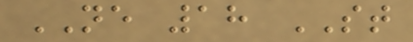NE 18 ST
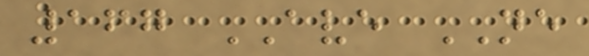167 AVE NE
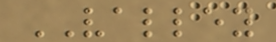VALLEY
